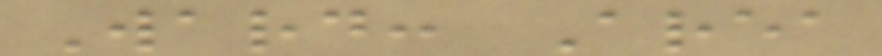Ward: Area
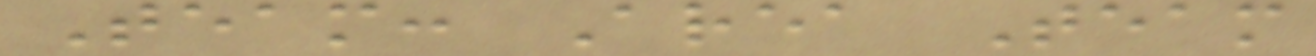Team: Area Team
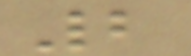2
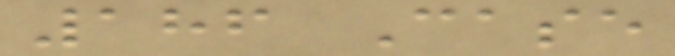186 Case
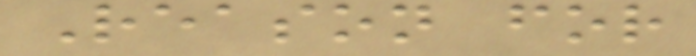Reason for
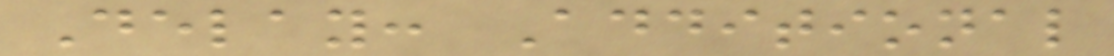Delay: Additional
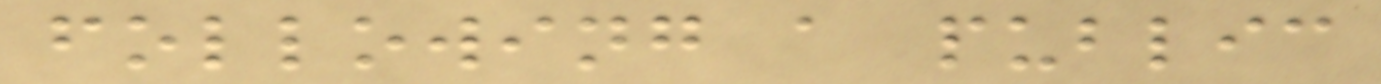following a public
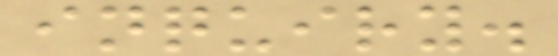inquiry.
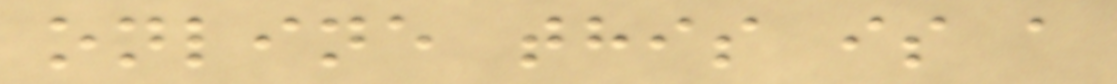online this is a
